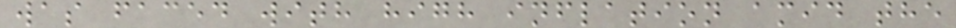was faced with high inflation amid the
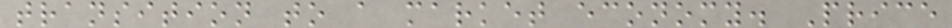transition to a market economy. Price
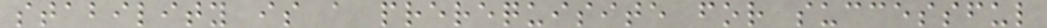stability is a prerequisite for successful
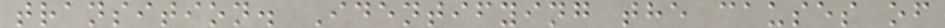transition. Identifying the causes of
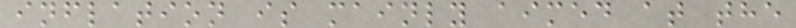inflation is mainly aimed at the
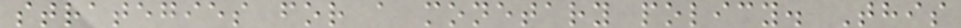strategies for a monetary policy. This
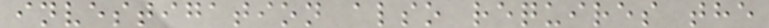investigation also requires the
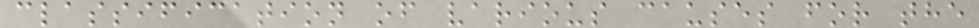classification of various causes for the
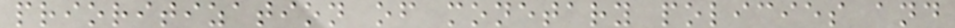prioritization of monetary policies and
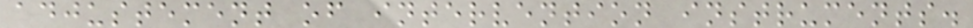adjustement of intervention instruments.
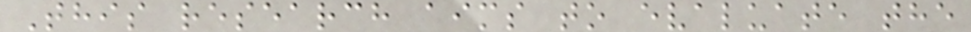This research aims to evaluate the
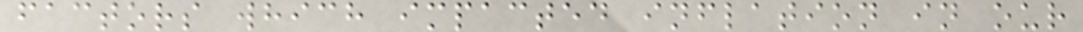factors which impacted inflation in our
